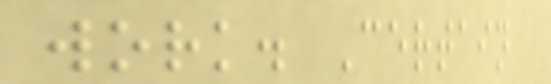work. Certain
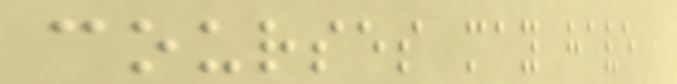courses may have
